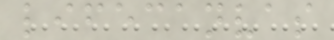lifecanvas
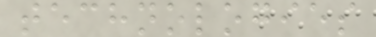technologies
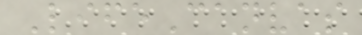LifeCanvas
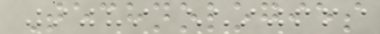Technologies
